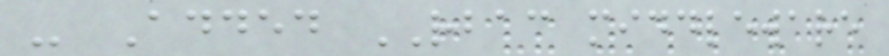- Added RBAC middleware
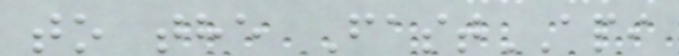to the FastAPI
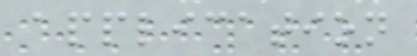application
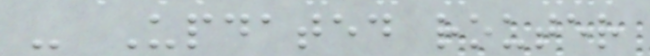- Updated router
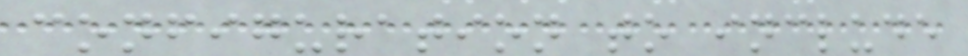configuration to include
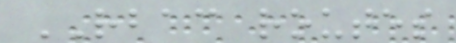RBAC routes
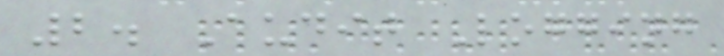2. Audit Logging
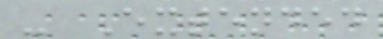- Extended
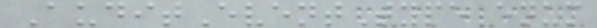AuditEventType enum
